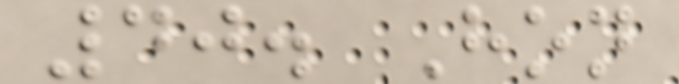40. Hon
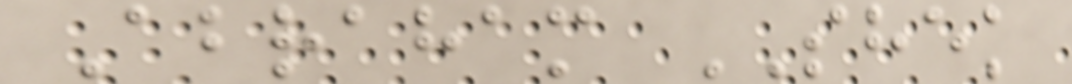Abraham SHEK
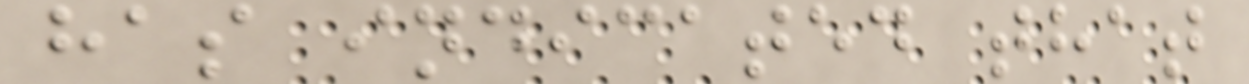has indicated that
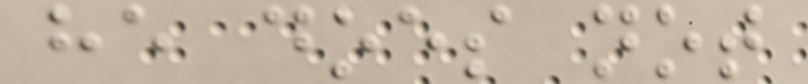he does not
